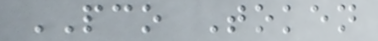PCO Token
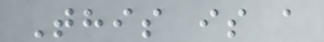This is a
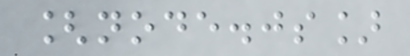[node.js]
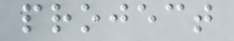project
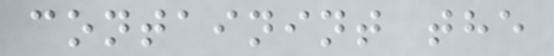containint the
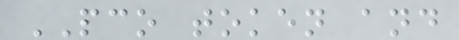PCO token and
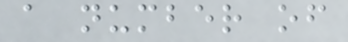a number of
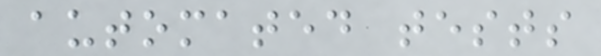automated tests
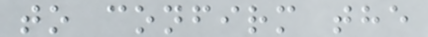to confirm the
